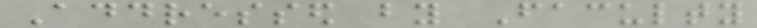Addressed by Faculty
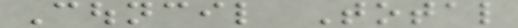Council Total
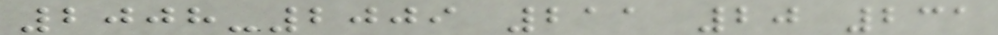2008-2009 211 20 231
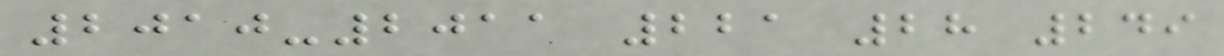2010-2011 221 28 249
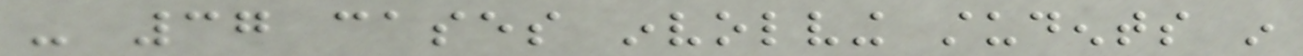- 37 cases involving students in
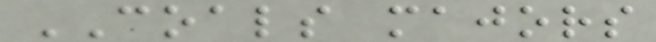COALS majors
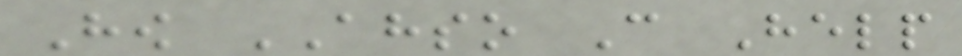How AHSO Can Help
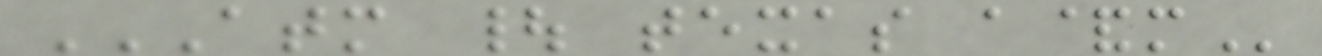ATM | TEXAS A&M
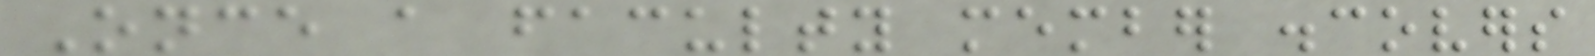Once a faculty member discovers
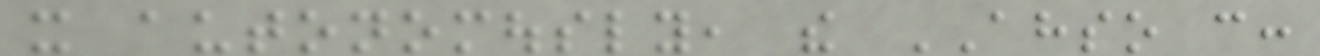it autonomously, the AHSO can:
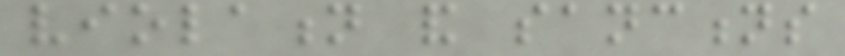violation and sanctions
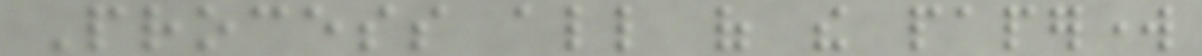Process all of the paperwork
